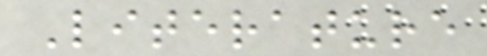Literature
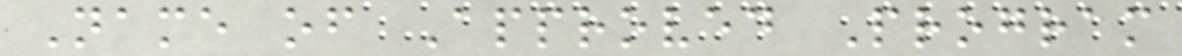Name of Approved Program
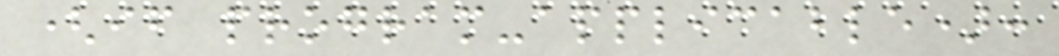(if program-applicable):
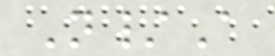N/A
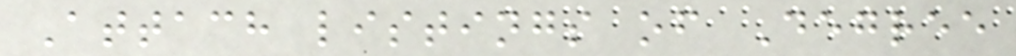Attach listings of Degree
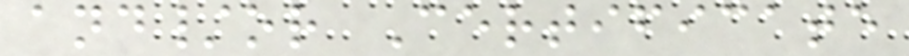and/or Certificate
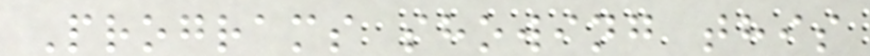Programs showing this
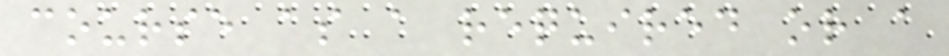course as a required or a
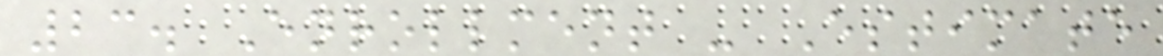23. Enrollment - Estimate
